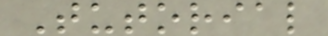Tutorial
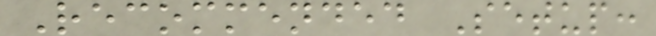Recommended Setup:
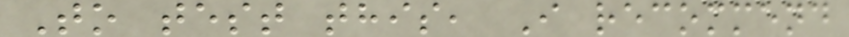To test this, I recommend
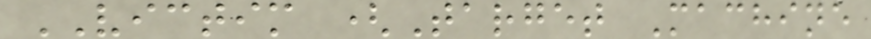VICTIM (Target Machine
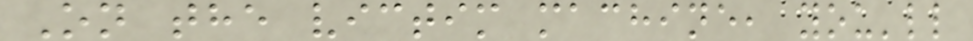On the victim machine, you'll
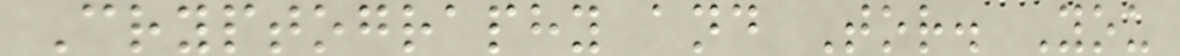Cryptography and Tor. You
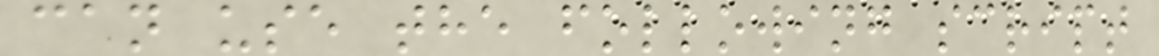can use the following script
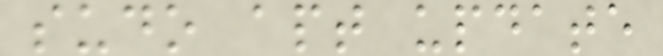sudo apt update
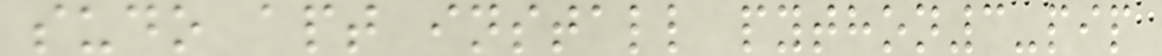sudo apt install python3-pip
